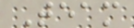Team
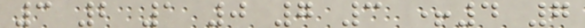3 2 1 0 7 3 +4 7
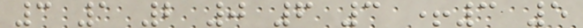3 1 2 0 6 3 +3 5
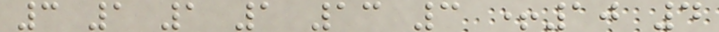3 1 1 1 13 3 +10 4
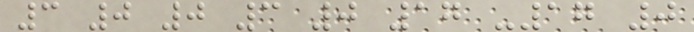3 0 0 3 0 17 -17 0
